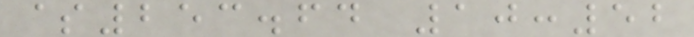$253.64 10:52
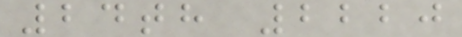24th 2220
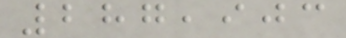287,903
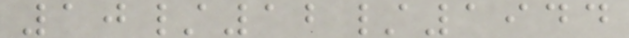10/12/1944
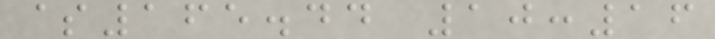$165.44 10:16
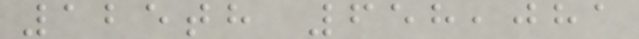125th 658,081
